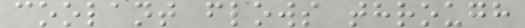coolant flows through
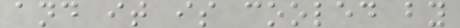and it is cooled by
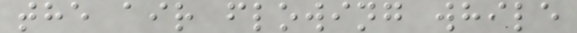the air flowing while
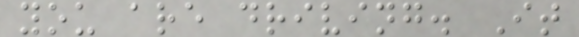you are driving. It
